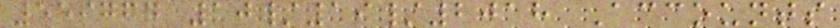559764 10/19/2018 Accounts
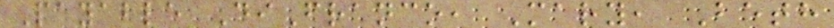Payable DiFranco, Mary, Beth
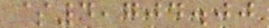$4,704.00
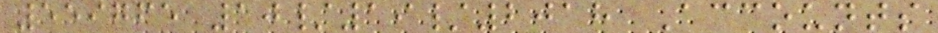559765 10/19/2018 Accounts
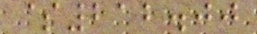$212.00
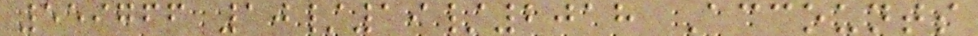559766 10/19/2018 Accounts
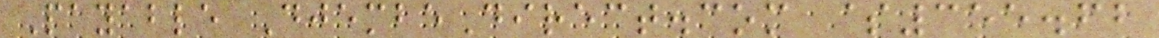Payable DjembeDirect.com $355.62
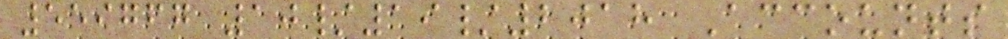559767 10/19/2018 Accounts
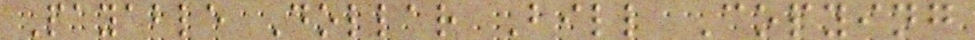Payable Dollar Bill Copying
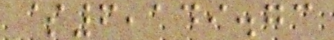$6,149.73
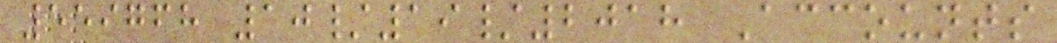559768 10/19/2018 Accounts
